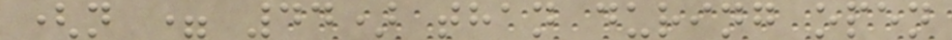(n = 44) than during open
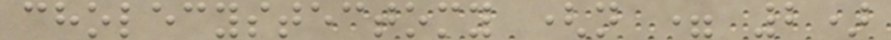cholecystectomy (n = 2)
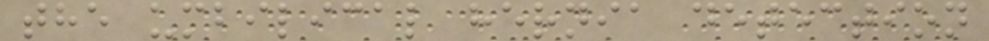the umbilical hernia detection
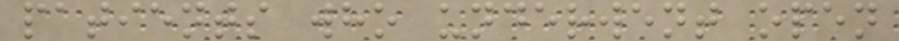patients who underwent open
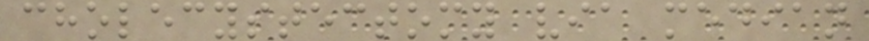cholecystectomy via median
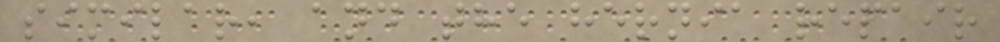similar, and the hernia repair
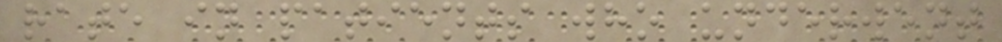rate in patients who underwent
